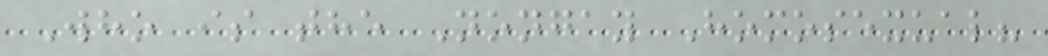Who is the Nongay Homosexual?
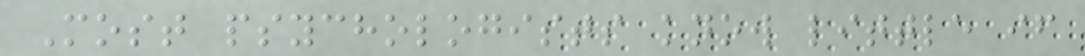Most psychologists know little if
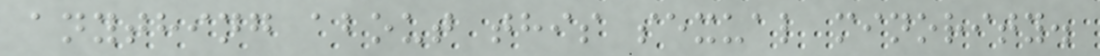anything about this sexual minority.
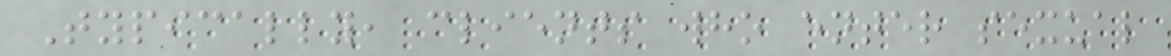Typically, clients who enter sexual
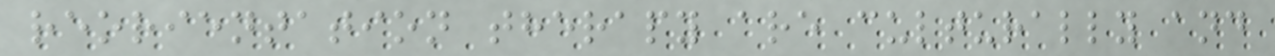reorientation therapy are culturally and
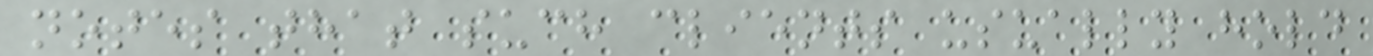notes that such clients usually hold
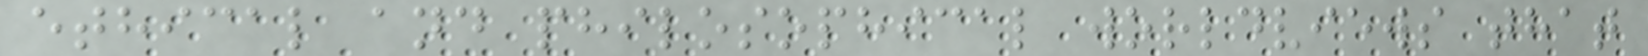ethical and philosophical worldviews that
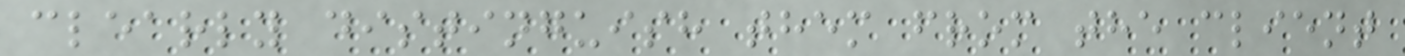clearly distinguish them from the client
